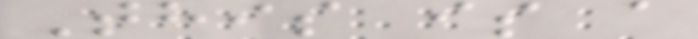This is a
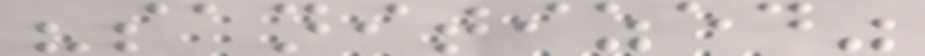"sanitized"
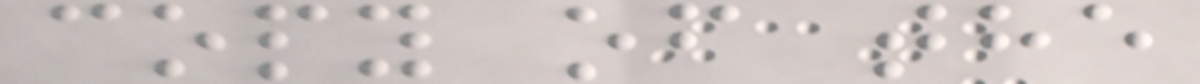copy of the
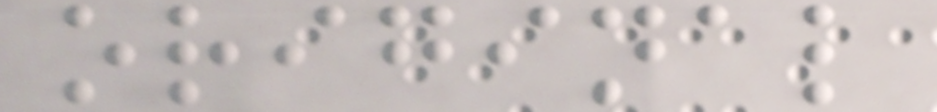original
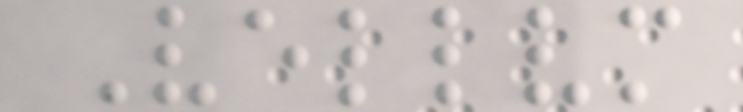Vellvm
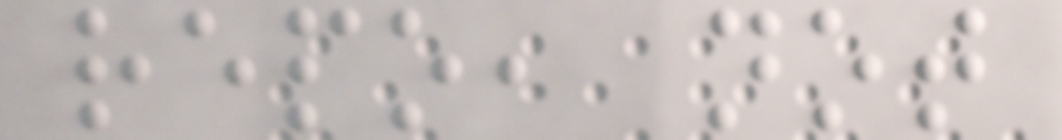repo, not
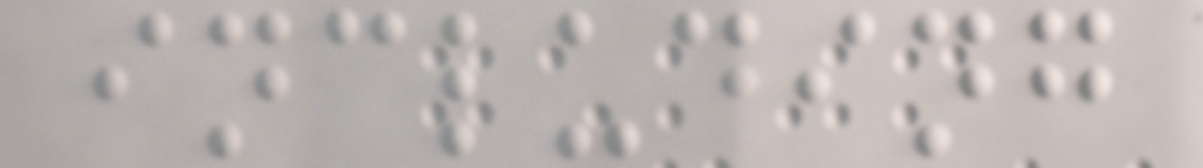including
